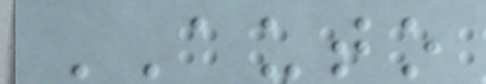AUTO
